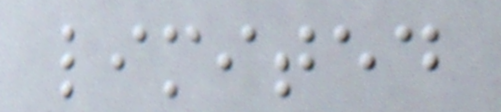limited
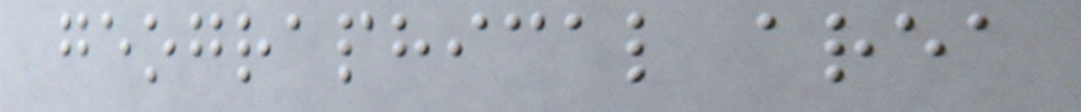geographical area
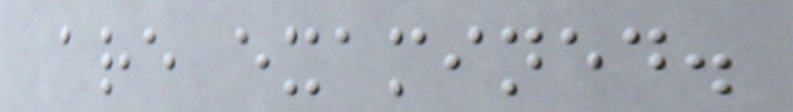are examined.
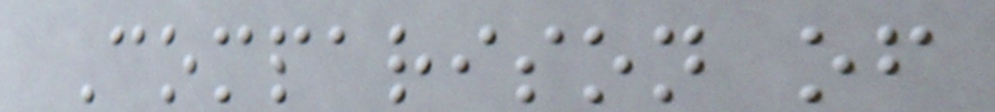Comparison of
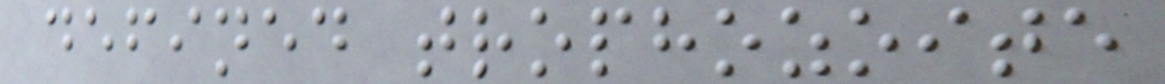defined trophozoite
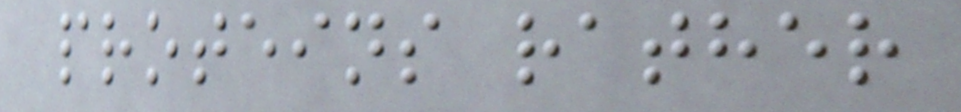proteins rather
